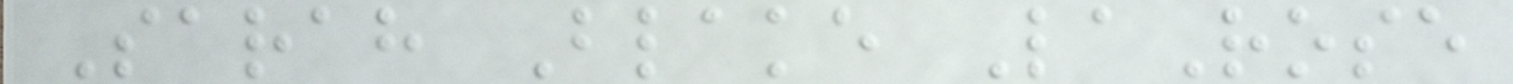Sarah Blake LaRose
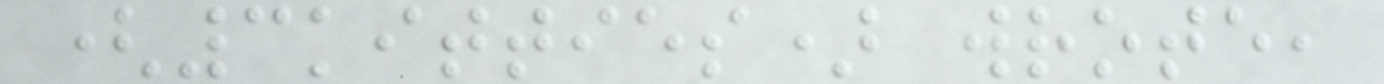(3kitties) wrote,
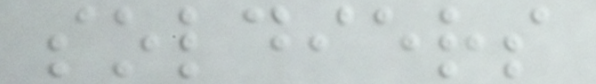soldiers
